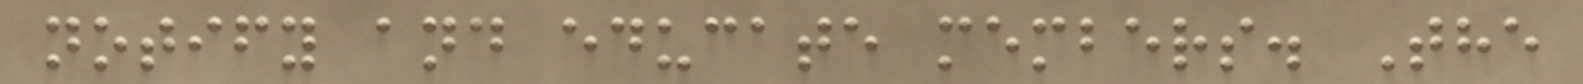notify and educate members. The
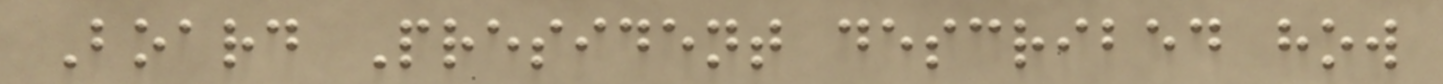Board President described how
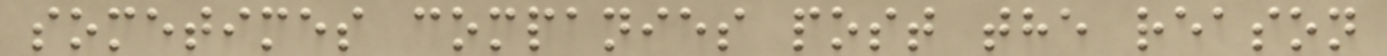sometimes companies post the reason
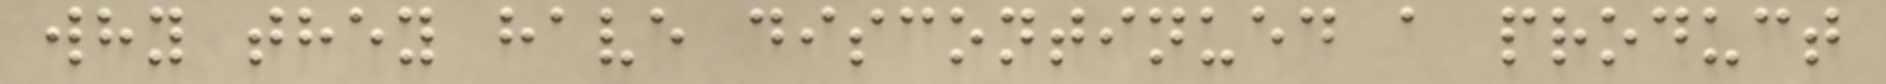why they have discontinued a product
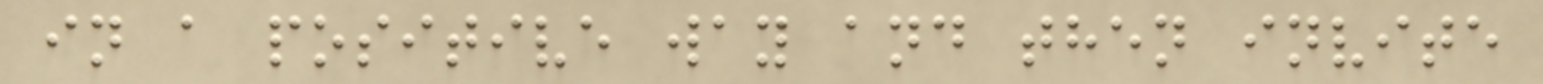in a positive way and then invite
